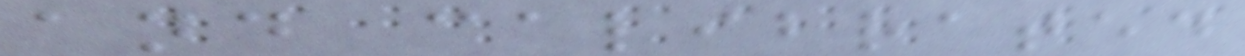and calibrated
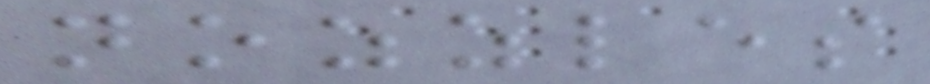nozzles
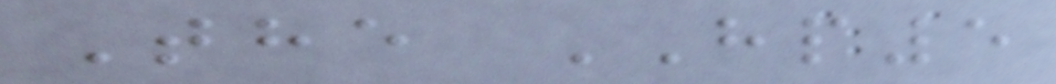The HP5
